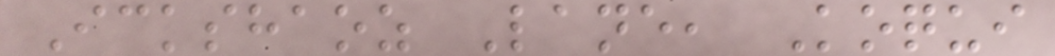Ickshaoz Lane, Koqui
